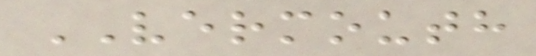VERMOUTH
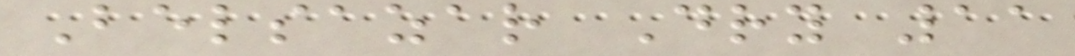Belsazar Dry 11
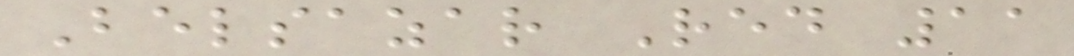Belsazar Red 11
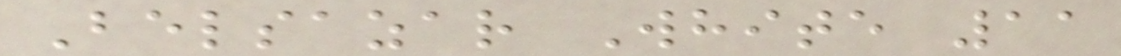Belsazar White 11
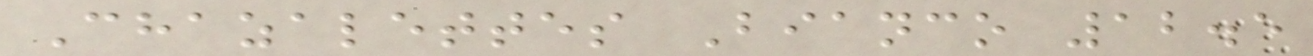Chazalettes Bianco 12.5
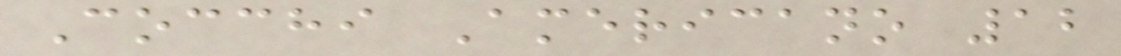Cocchi Americano 12
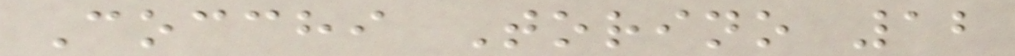Cocchi Torino 12
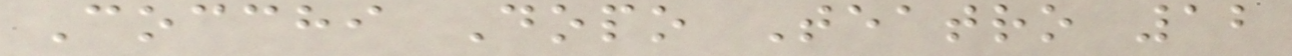Cocchi Dopo Teatro 12
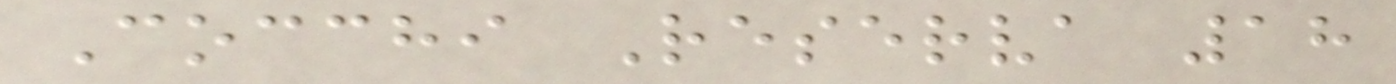Cocchi Reserva 18
